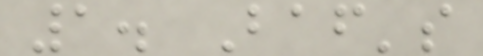1. Baf's
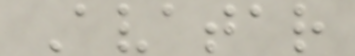Avatar
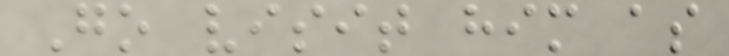Go visit him as
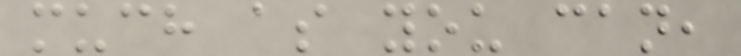much as you can,
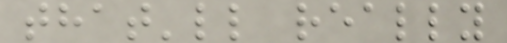that'll really
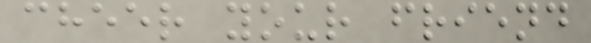cheer your friend
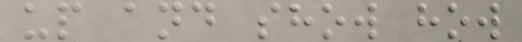up and show how
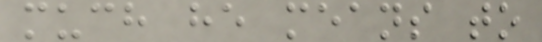much he means to
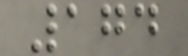174
